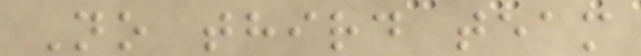No third team
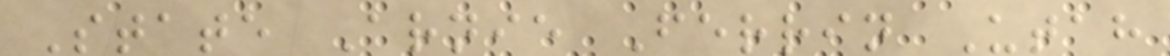State Arnie Ferrin Utah
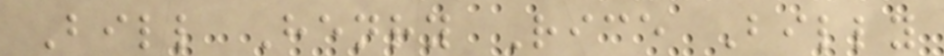Bill Henry Rice Billy
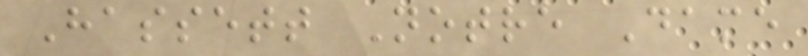Hassett Notre Dame
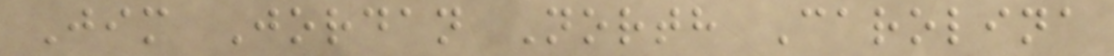Jim Jordan North Carolina
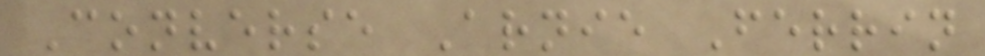Converse Arnie Ferrin
